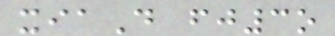xiaD fj3o
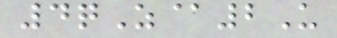4qZ@2U
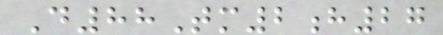D88Tm2h27
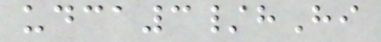udca3/hHi
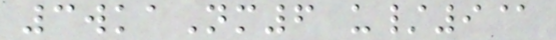3wkaNm6 u/9@
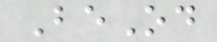BeOd
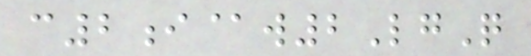c2i@w2LgQ
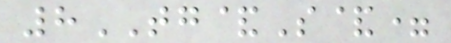8TG&S&=
